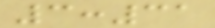3:31
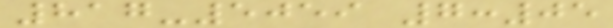817-5059 7:05
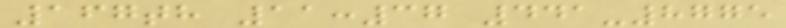167th 11:37 441-8775
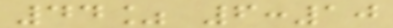44% 6:10
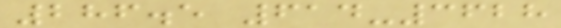286.5 614-3628
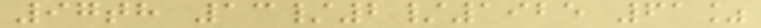97th 13/2/1925 61%
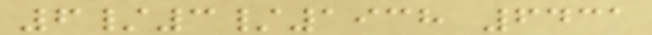6/3/1938 6431
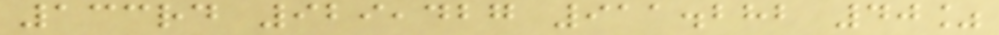133rd 929,427 911.282 40%
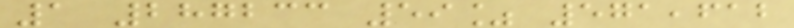1 287233 59% 571,612
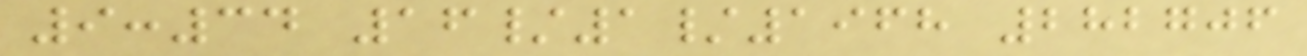9:34 16/1/1968 282706
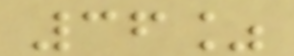36%
